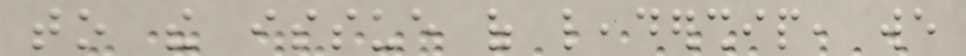to the issue of leadership, we
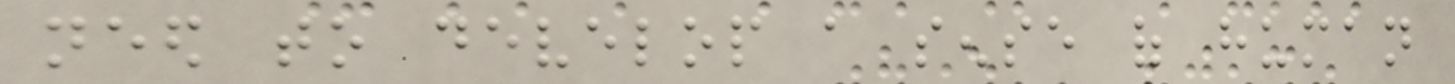need to develop a sense of human
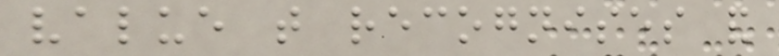value that recognises and
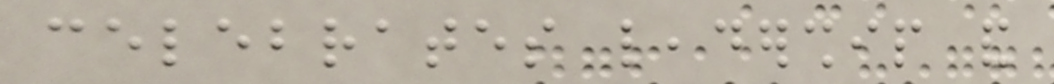celebrates leadership and
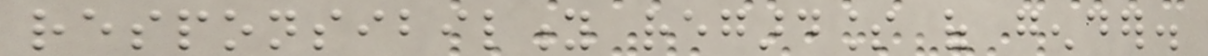responsibility regardless of gender.
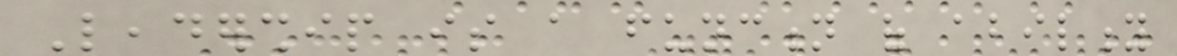Leadership is a function of ability
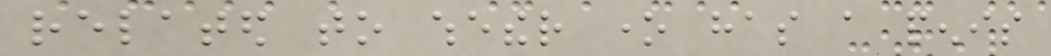related to whether one has a penis
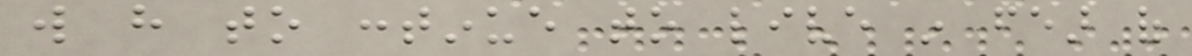will have to continue to live in fear of
